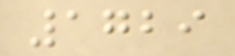1729
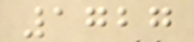1727
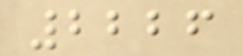2226
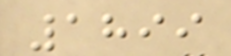1899
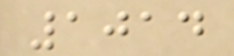1014
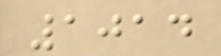1014
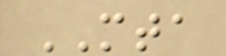MTA
